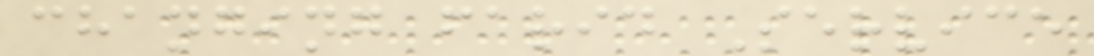changing farid Service
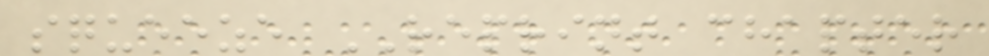squeeze REPRINT chapter
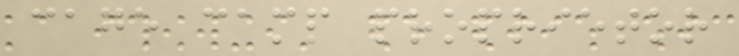cage camp proprietor
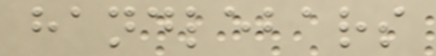handlebars
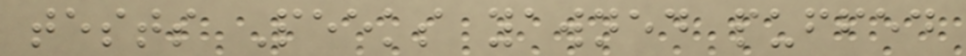tests Peeks yawned puffed
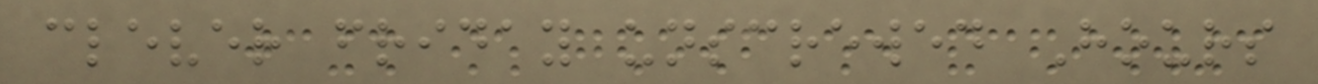clever friday unscrewed Hours
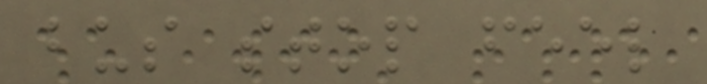bus stop feel
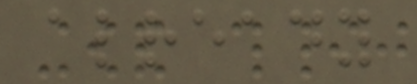already
